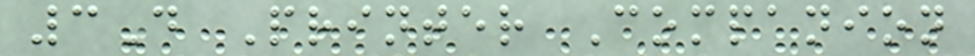3D Printer Companion
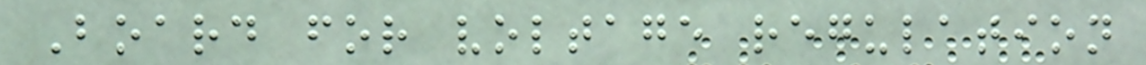Board for voltage regulation
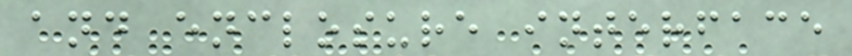and enclosure interface
